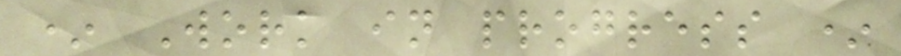* Work in progress *
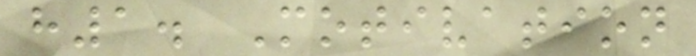h1. Motivation
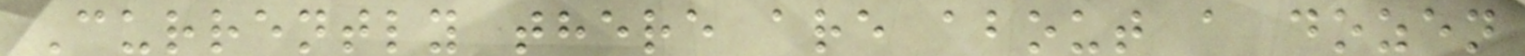Currently there are about a dozen
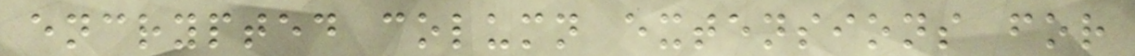encrypted column extensions for
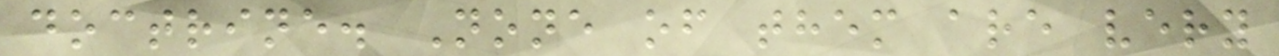doctrine. None of them are very
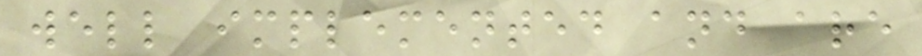well implemented and are
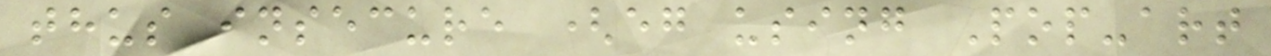thus insecure (eg using Pop-art
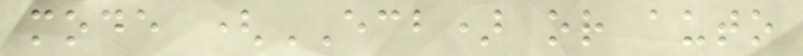mode (ECB) or auto
